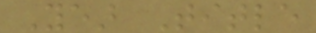Year Title
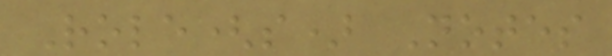Role(s) Notes
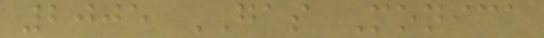2005 GAS Monica
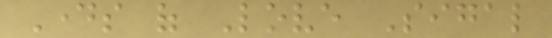Days of Love Sigal
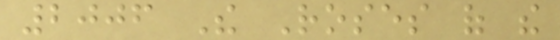2006 The Roses of the
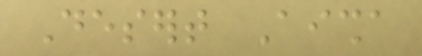Desert Aisha
